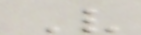V
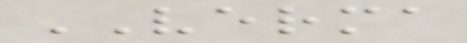VERMA
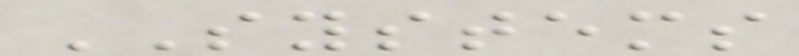SYSTEMS
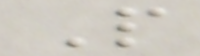P
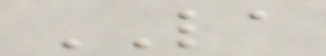LA
